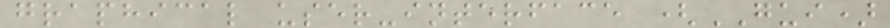graphical user-interface (GUI)
